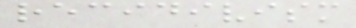recidivism
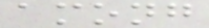among
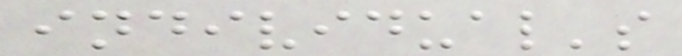individual's
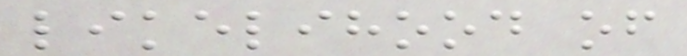likelihood of
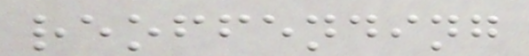reoffending
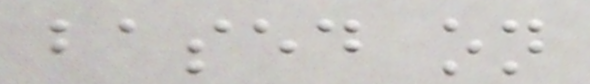based on
